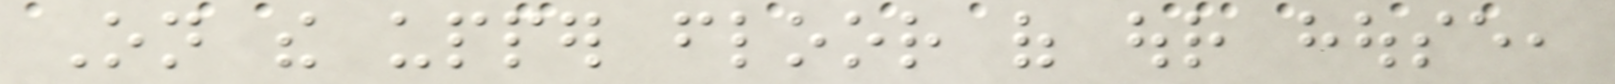On the upper floor of our house,
